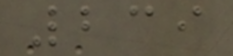239
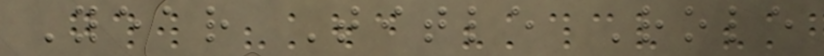Year Title Role
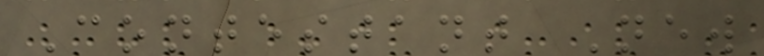Contestant New
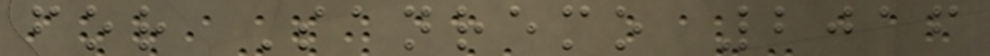for Sanremo 2016
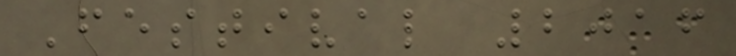Festival 2016
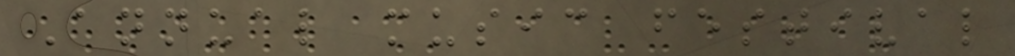Annual music festival
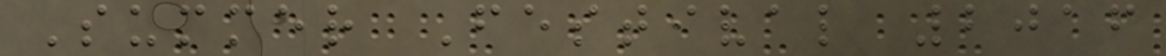Summer Festival 2016
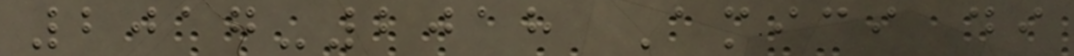2017-2018 Amici di
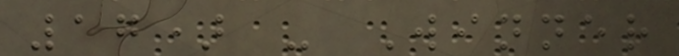17) - Winner
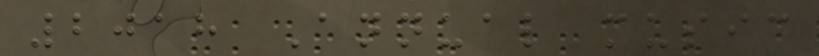2018 Annual music
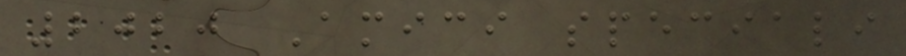2020 Amici speciali
